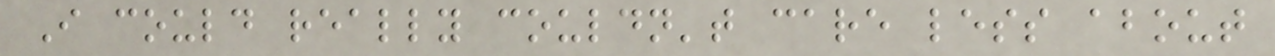I could really couldn't care less about
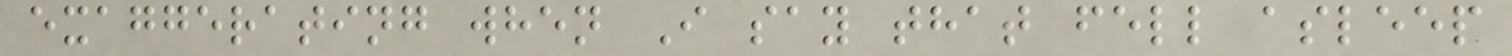exaggerating when I say that fell asleep
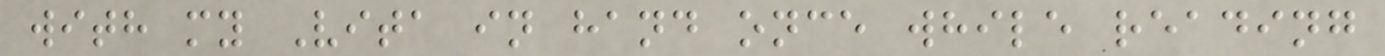with my Vita in hand once while reading
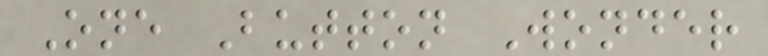One Button Wonder
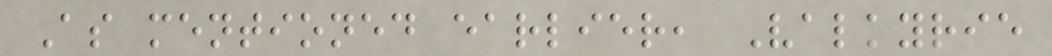As mentioned earlier, Valkyrie
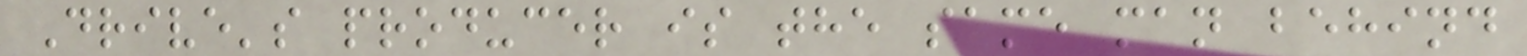Drive's producer is the same man behind
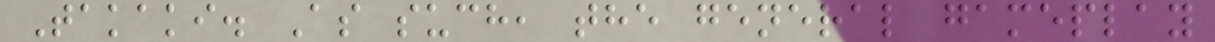Takaki. As such, the general gameplay
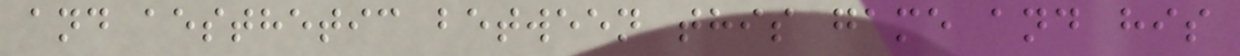and aesthetic between this game and his
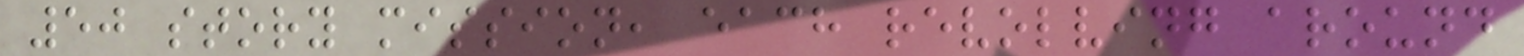50 story mission, each revolving around
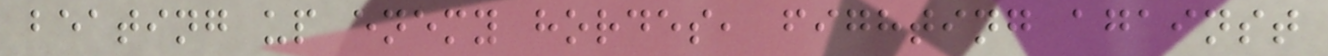beating up enemy hordes, fighting against
